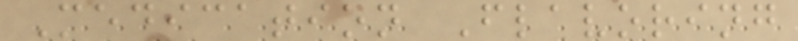Medication Flavoring
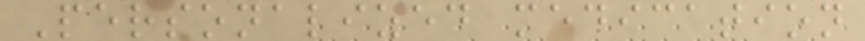Personalized medication
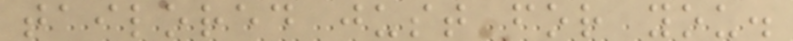tailored just for you.
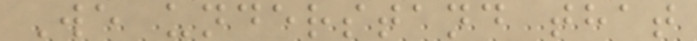We understand that
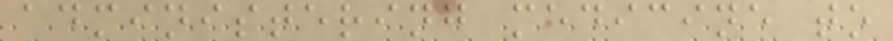administering medicine to
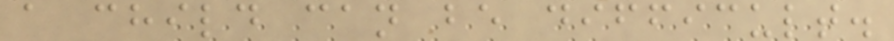a child can be difficult.
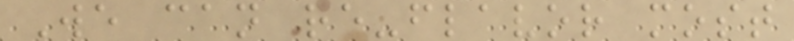We can re-flavor most
